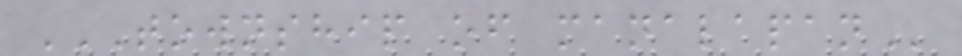TOWNSHIP OF MANALAPAN
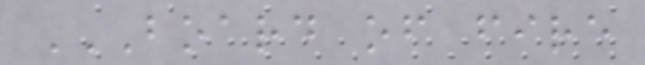BOARD OF FIRE
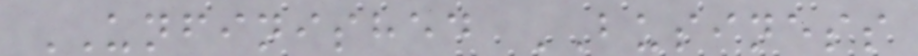UNFINISHED BUSINESS
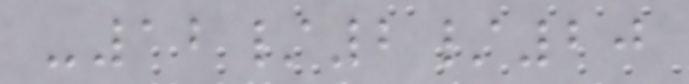-12/2/20
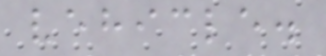vehicle.
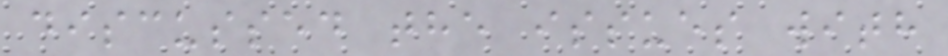discussed the issues with
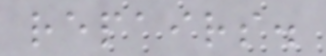repairs.
